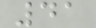41
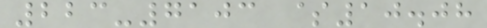223-7103 $10.08
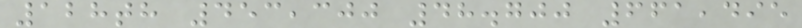128th 453,300 48.700 661,495
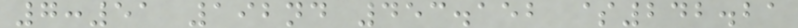7:51 192nd 453.152 $242.21
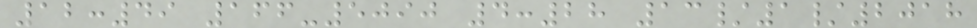12:49 166-5090 4:28 13/1/2018
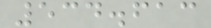534.613
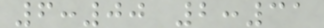6:00 2:31
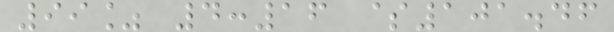99% 4:16 $101.46
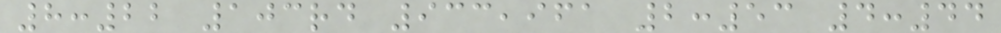8:22 103rd 933,961 2:53 4:44
